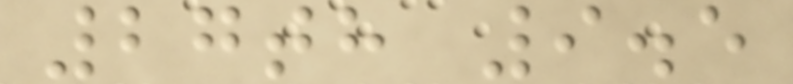27th 9.5
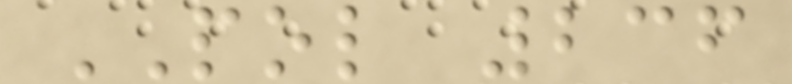POL 236
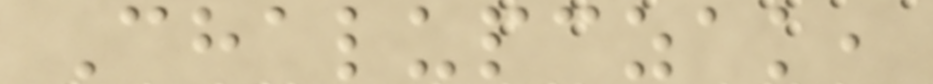Chalupczak,
